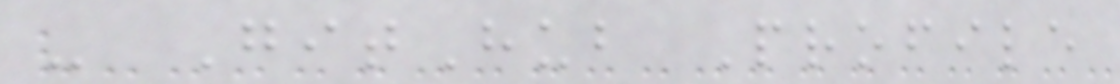- GitHub Profile
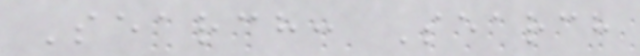Search: Search
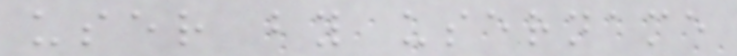user by username
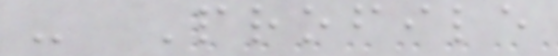- Profile
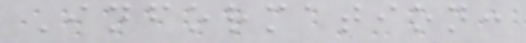Information:
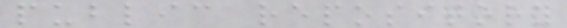public repository
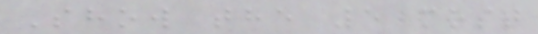Show the 5 most
